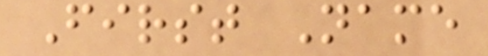First Name
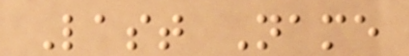Last Name
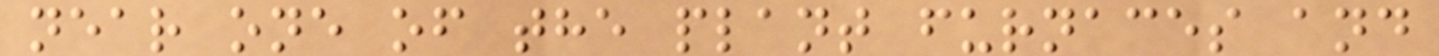near one of the plant furnaces and
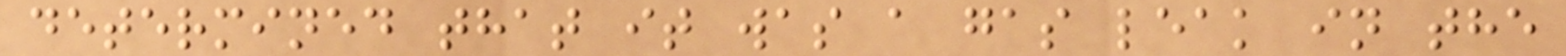determined that it was a gas leak in the
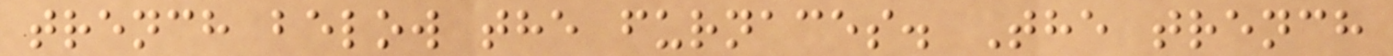trench below the furnaces. The trench
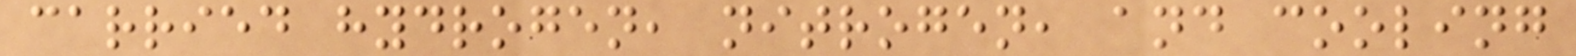carried hydrogen, nitrogen, and cooling
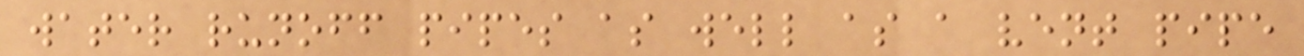water runoff pipes as well as a vent pipe
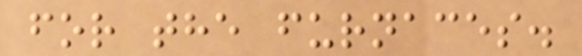for the furnaces.
